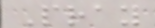Pray
